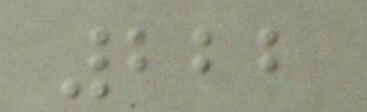222
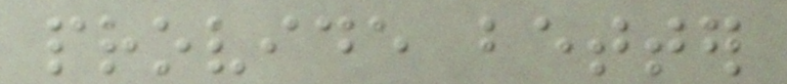provide better
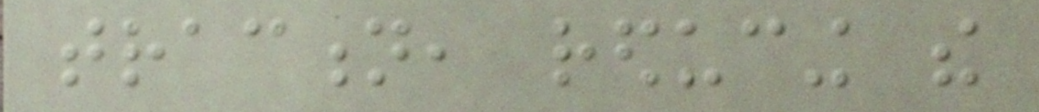traction, reducing the
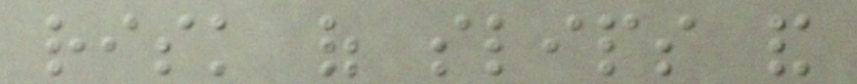risk of slips and
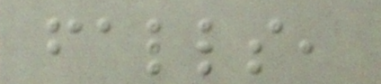falls,
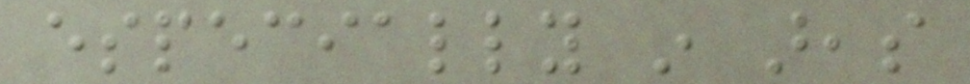especially in areas
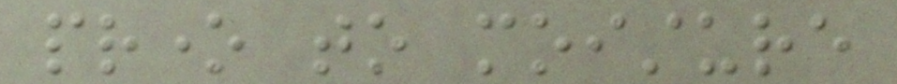prone to moisture
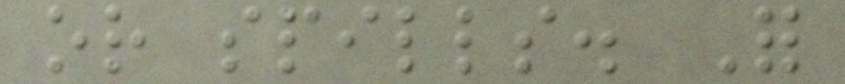or spills. For
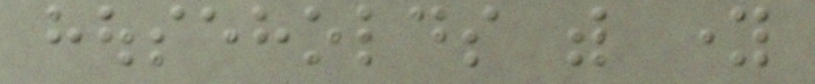households with young
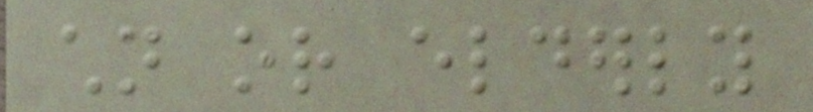children or elderly
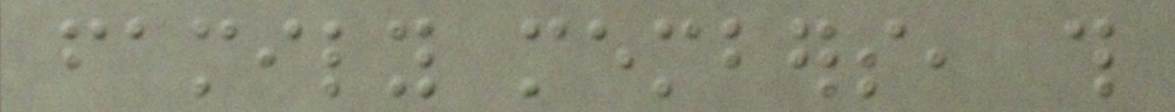family members, this
